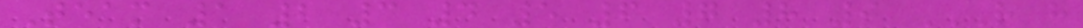Team 1 2 3 4 5 6 7 8 9 R H
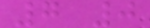7 0
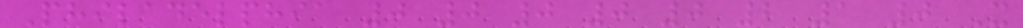Philadelphia 0 0 0 0 0 2 1 0 X
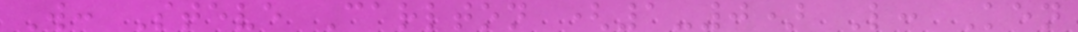W: Steve Carlton (1-0) L: Ken
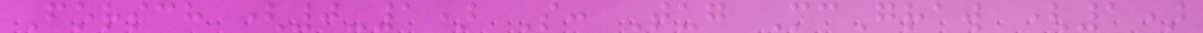Forsch (0-1) S: Tug McGraw (1)
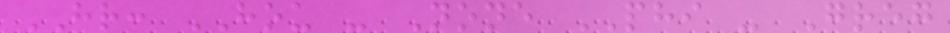HR: HOU - None PHI - Greg
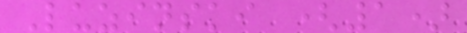Luzinski (1)
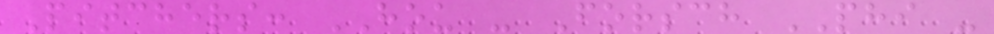Pitchers: HOU - Forsch PHI -
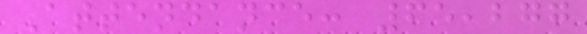Attendance: 65,277
